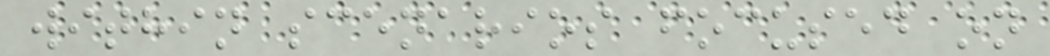within scenarios focused on
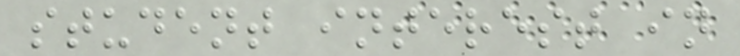student interest in
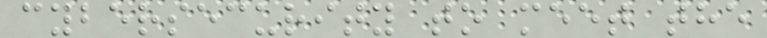cybersecurity to meet the
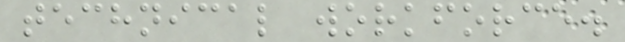technical workforce.
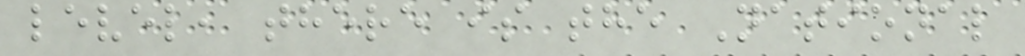level, there is the National
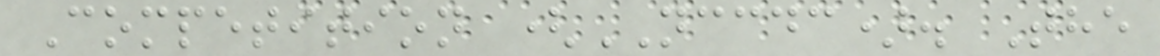Competition (NCCDC). The
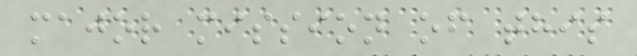major mission of this
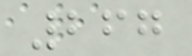267
